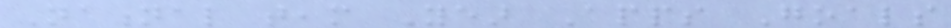National team Year Apps Goals
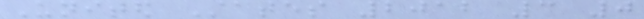United States 2012 3 0
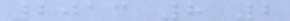2013 8 2
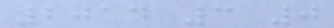2014 3 0
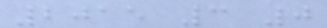2015 3 0
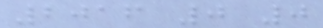2016 0 0
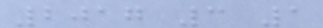2017 3 1
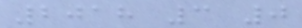2018 3 0
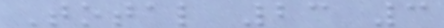Total 23 3
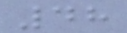48
